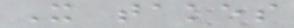It takes
